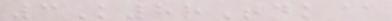3K8rTdk@
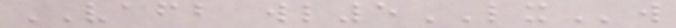VAFB wl5LXw
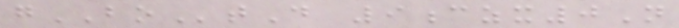gBOtD 9czx0N
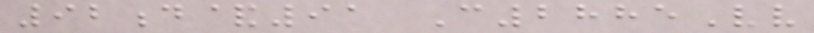92d&91 C2885Vv
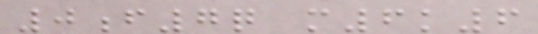0f7q m6k6
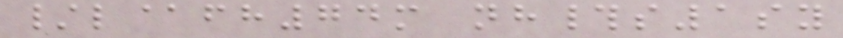/l@fh74m nh#s1sy
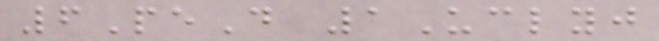6PeD 1Uclyj
